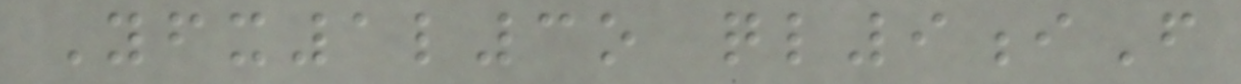Yfx1l3o ql9iF
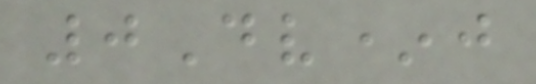0Dv*j
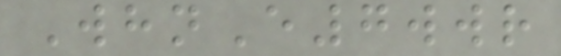WhnE7wwr
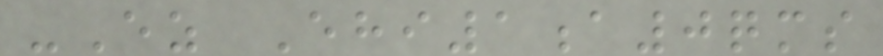-Ez Ehi1a0qms
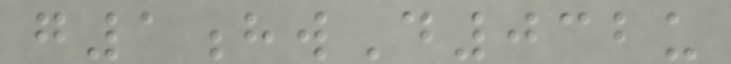g1hwD032u
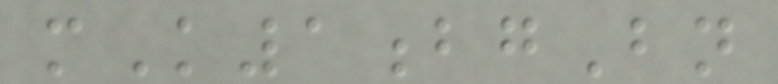mK1bgBn
